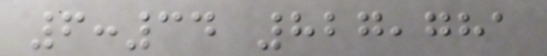6:34 827,781
